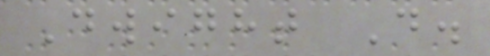Dwight D.
